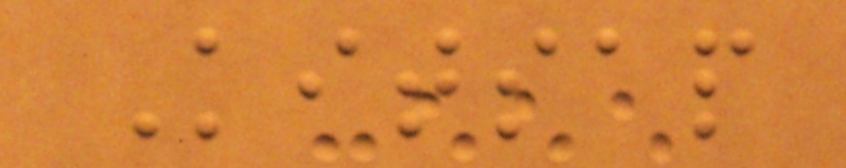Kitsap
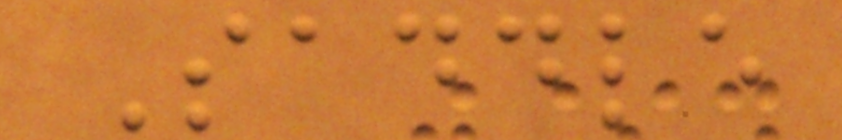Saddle
